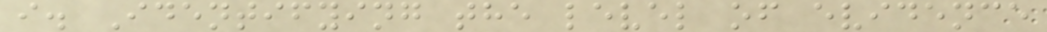i. Identifying the level of evidence
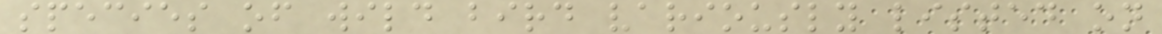species of wild bird variously listed on
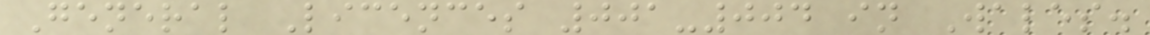General Licences 001-004 in Wales.
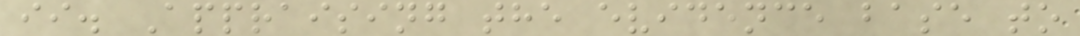ii. Appraising the evidence base to
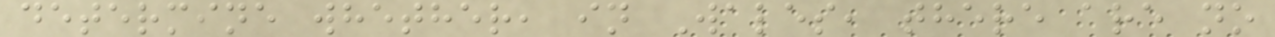determine whether, in Wales, there are no
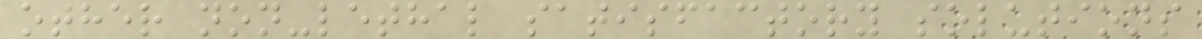other non-lethal satisfactory solutions
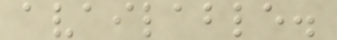available.
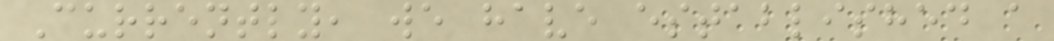Currently, we have established a
